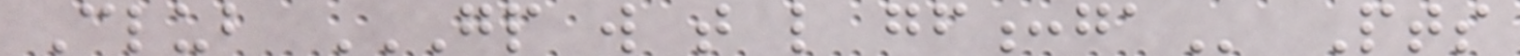Club GP W T L GF:GA Pts
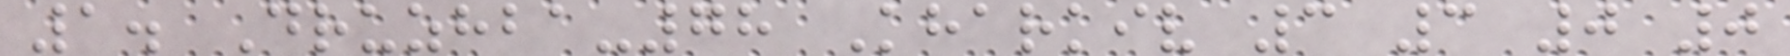1. Druzhba-78 Kharkiv 3 3 0 0
